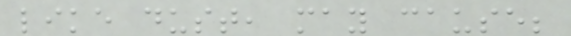like dust, may cause;
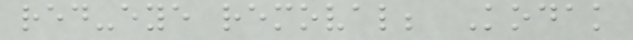red-eye removal; Kodak
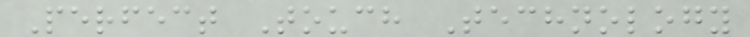Perfect Touch Technology
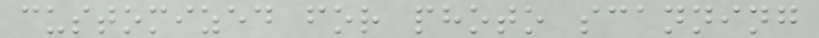customized for photo scanning
